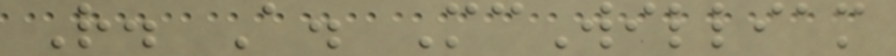R. A. McWilliam
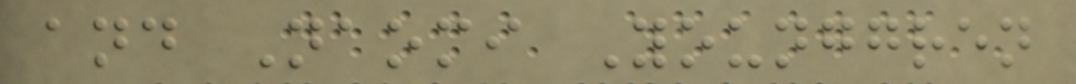and Naomi Younggren
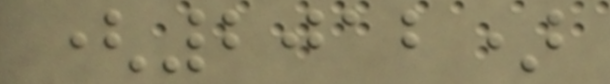(2012)
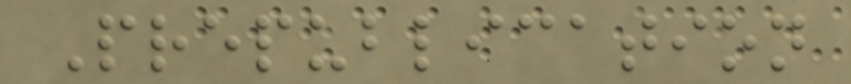Prepublication
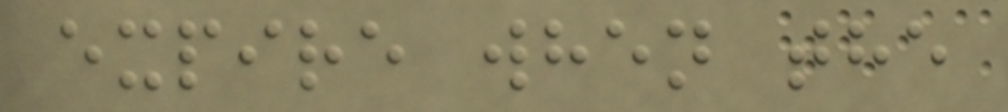expire when the
